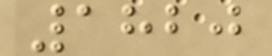1820
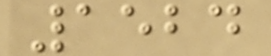1524
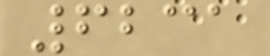6231
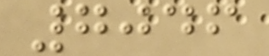7046
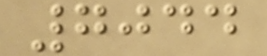7044
